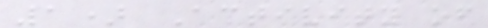1) Activity of
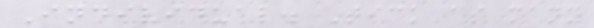Individual. Tick as many
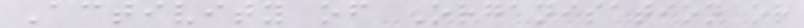Activity of Organisation or
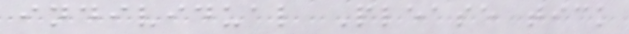individual Please tick
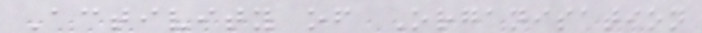Activity of Organisation
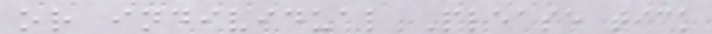or individual Please tick
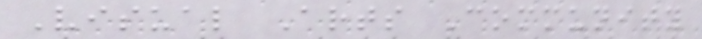Visual Arts Community
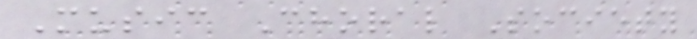Music Choral Society
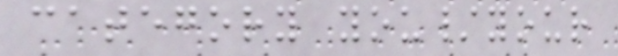category you/your
